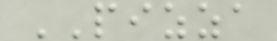PIZZA
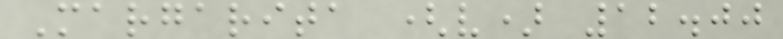Margarita (v) 12.00
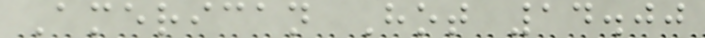American Hot 14.00
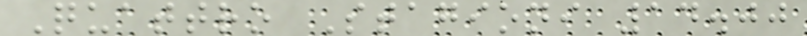Quattro Stagioni 14.00
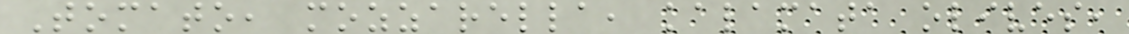Tomato, mozzarella, kalamata olives,
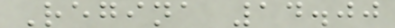Regina 14.00
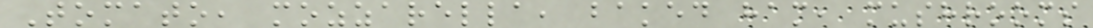Tomato, mozzarella, baked ham, mushrooms
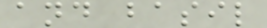and basil
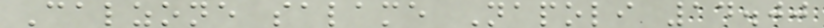Calzone salame Napoli 14.00
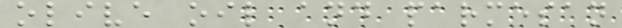olive oil and parmesan
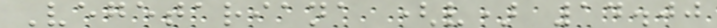Vegetariana (v) 14.00
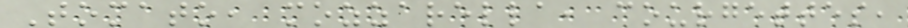Tomato, mozzarella, courgettes,
